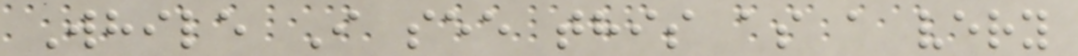While I see this as a very
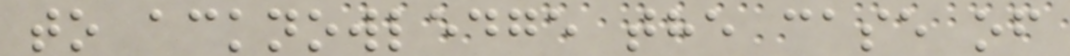to acknowledge the case of
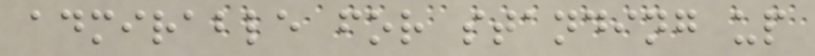admirable for standing up
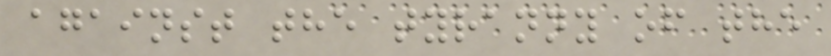against the tyranny of the
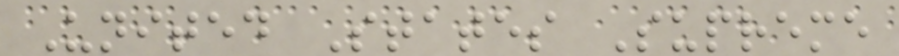United States Supreme
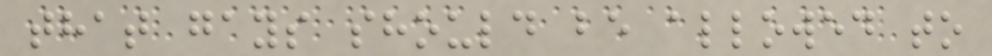that gays should be allowed to
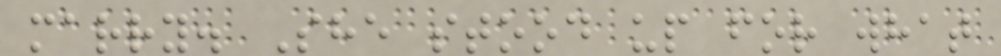marry. She stood up for what
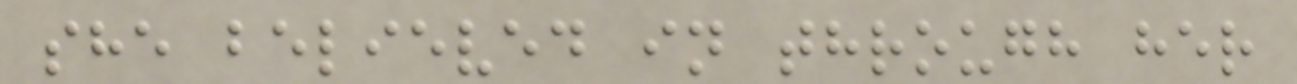she believed in through her
